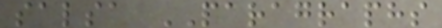salsa PARAGRAPHS
